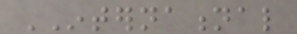INTERNATIONAL
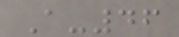A-46
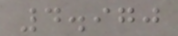4.970
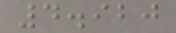4.920
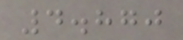4.870
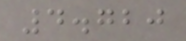4.720
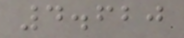4.620
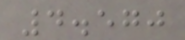4.570
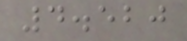4.520
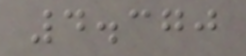4.370
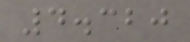4.320
